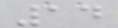14
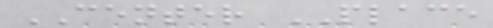CENTER PLACE
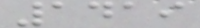1419
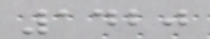1420
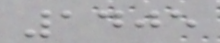1405
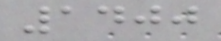1400
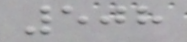508
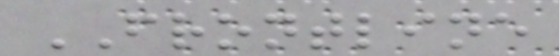FRONTLINE
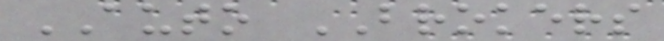AUTO BROKERS
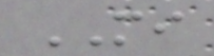MI
